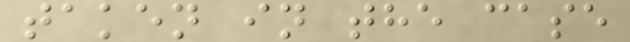taken in the case
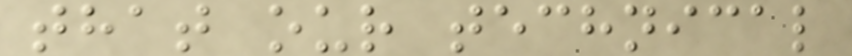that our technical
